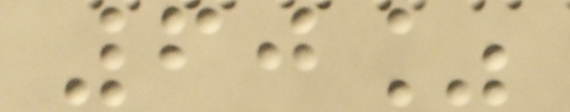60%
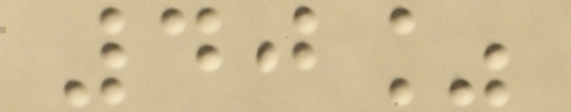40%
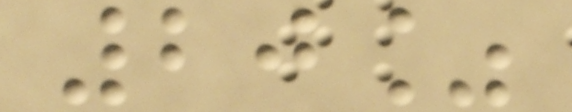20%
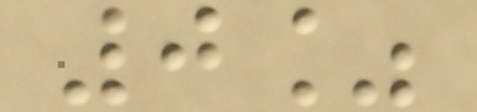0%
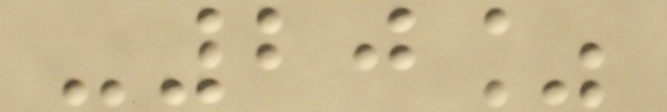-20%
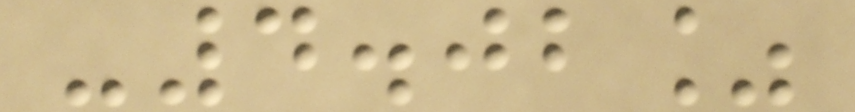-4.02%
